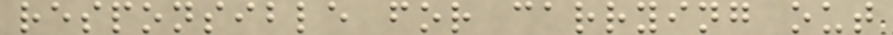responsible for carrying out
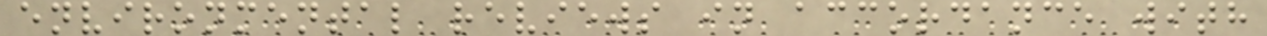environmental reviews in accordance with
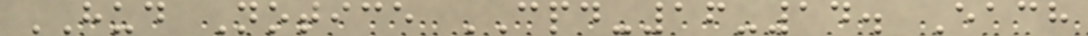HUD Notice CPD-16-14. Each
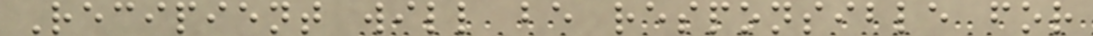Recipient will be responsible for
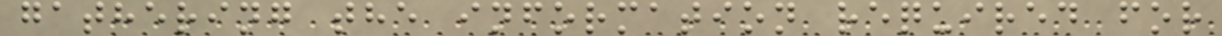gathering the information required for
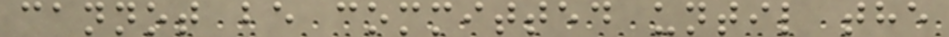cannot be committed until the
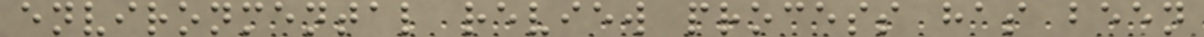environmental review process has been
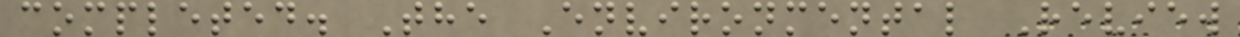completed. The Environmental Review
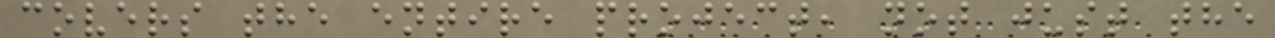covers the entire project, not just the
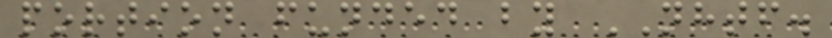portion funded by NHTF.
